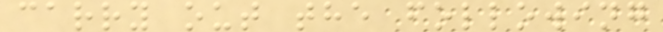carry out the following
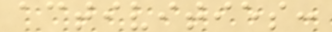activities:
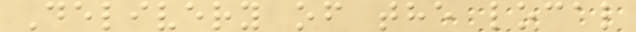Delivery of the local
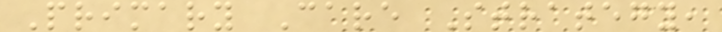Primary Care Strategy,
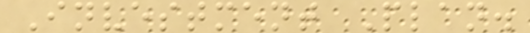Investment Plan.
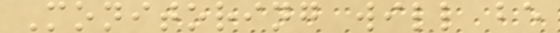Monitoring will be
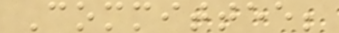Committee;
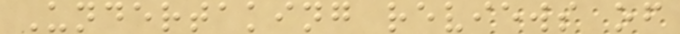Undertaking reviews of
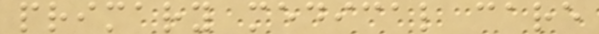primary medical care
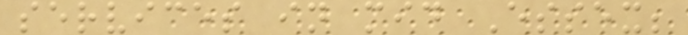services in mid Essex;
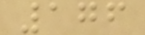176
